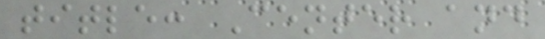title: Center and
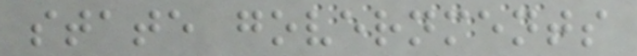state governments
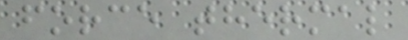force thermal
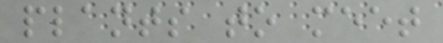plants to meet
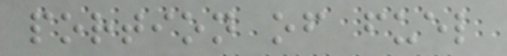portion of fuel
